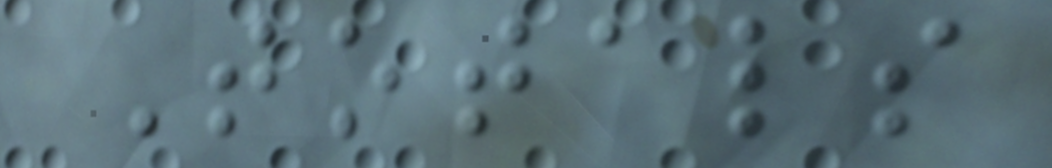Totals
